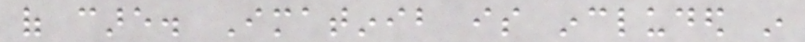of care. Imatinib is included in
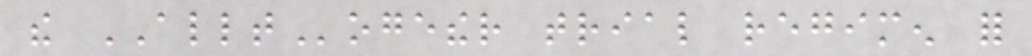the ALLTogether trial regimen for
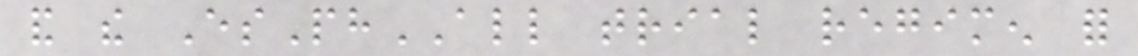and the EsPhALL trial regimen for
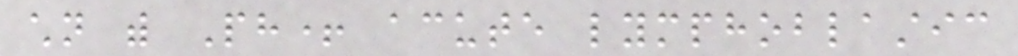children with Ph+ acute lymphoblastic
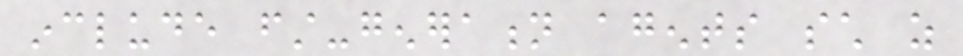include first-generation agents such as
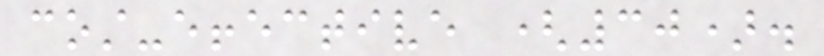cost-effective (30).
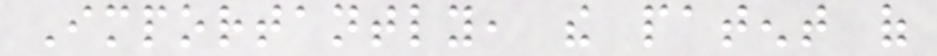Importantly, the patent of
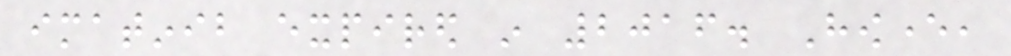imatinib expired in 2016. However,
